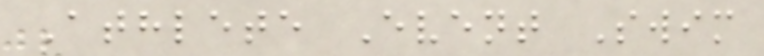Athlete Event Swim
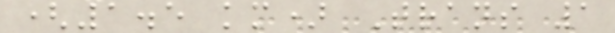(1.5 km) Trans 1
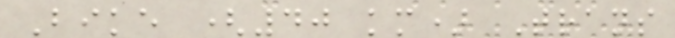Bike (40 km) Trans
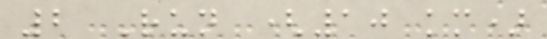2 Run (10 km)
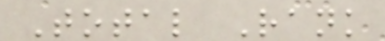Total Rank
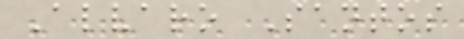Alvaro Santos
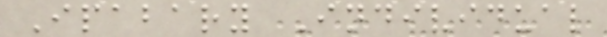Ipabary Individual
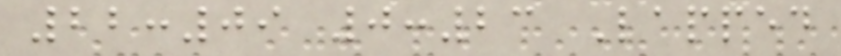22:09 0:23 Lapped
